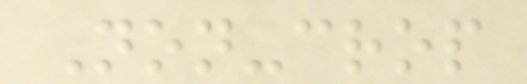Non-crop
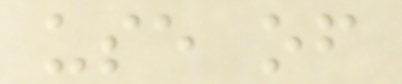use of
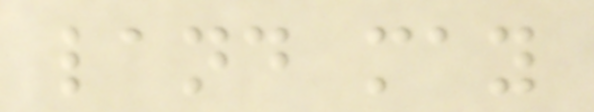land may
